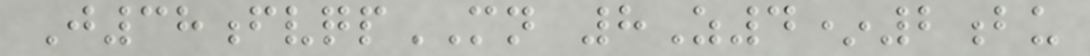J38fvqpMN 8Z4*2bu
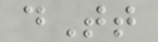dTt
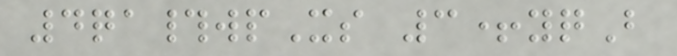4qa#wpXs 3+yqB
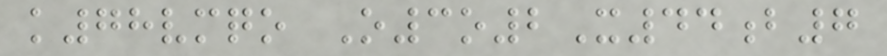k78vmqo O3o2X44b7
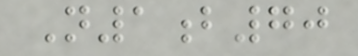N1b70
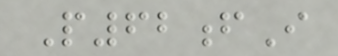P62fI
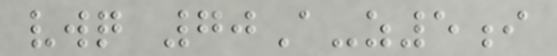vwq 70A-z5i
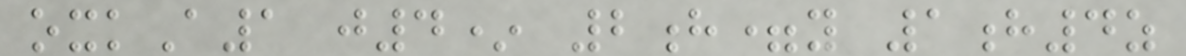oxkA1 j4* 2h=y 1h4z
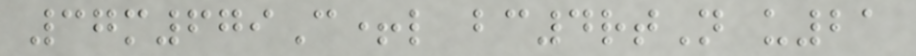37m679C+l bc4rtN u21
